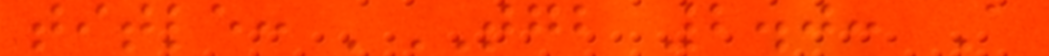title: 'TGB 2.0: A
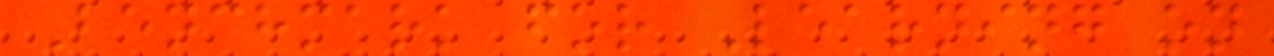Benchmark for Learning on
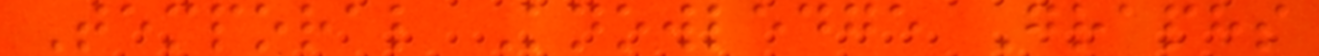Temporal Knowledge Graphs
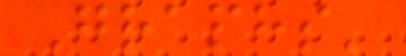Graphs'
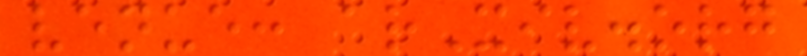venue: arXiv.org
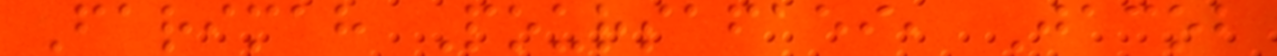Farimah Poursafaei, Jacob
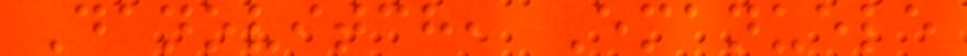Danovitch, Emanuele
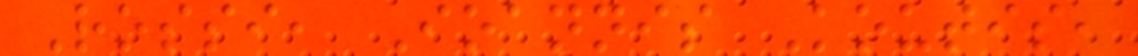Rossi, Ioannis Koutis,
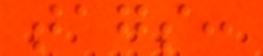tags:
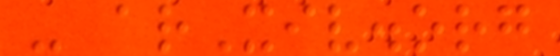- arXiv.org
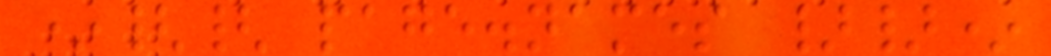*{{ page.names }}*
